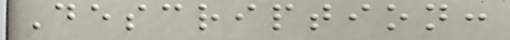Description:
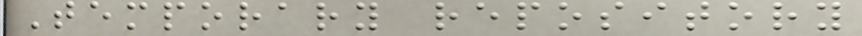Temporary repository
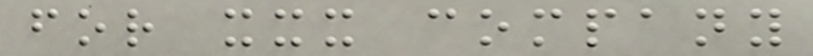for xxx company
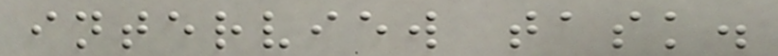interview task.
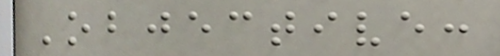Objective:
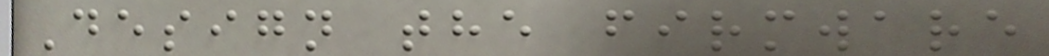Design the firmware
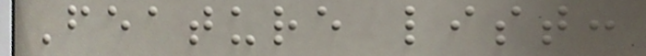Feature list:
